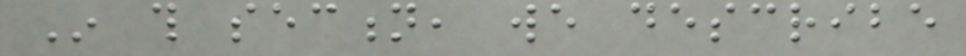In this section, we describe
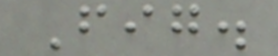Fig.
